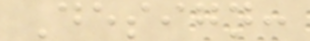Design:
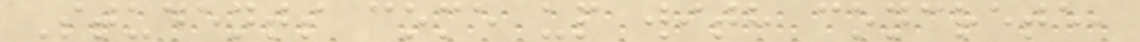Students come up with concrete,
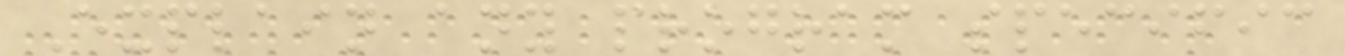Explain any program specific
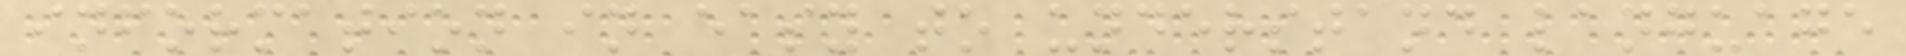information in easy to understand language
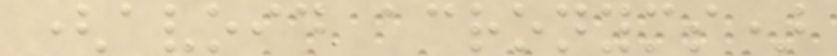(avoid acronyms)
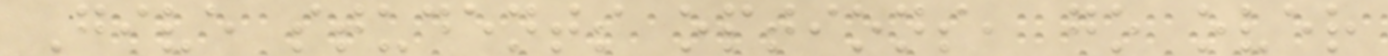Give students options, go over
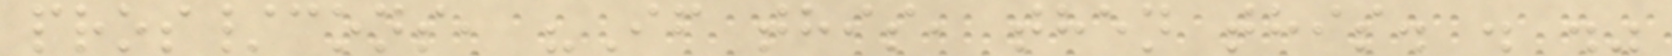pros/cons, "If this, then this. . ."
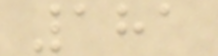181
